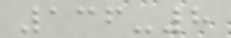136-8
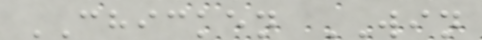CHICKEN WIN
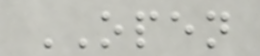OPEN
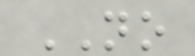NO
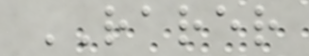RARER
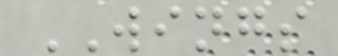WINGS
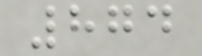874
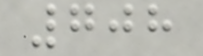708
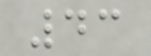43
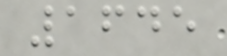1645
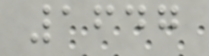1647
